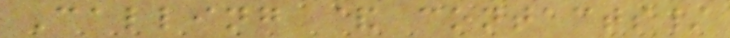Calling & contacts/
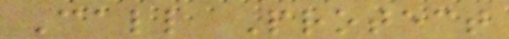Call Protect
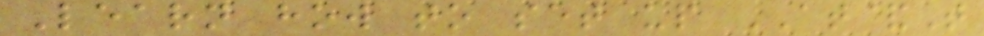Learn how to set up AT&T
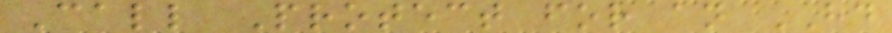Call Protect for an HD
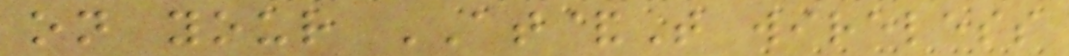on your AT&T wireless
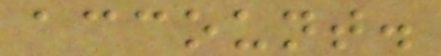account.
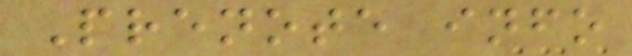Prenote info
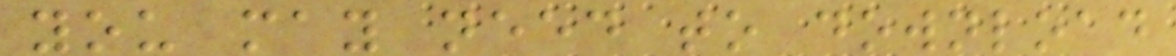you may need to download
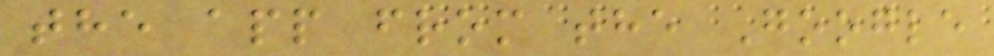the app from the Google
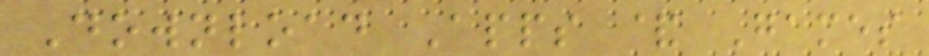Download Apps & Games
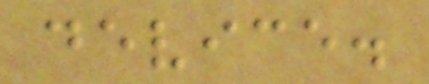device.
